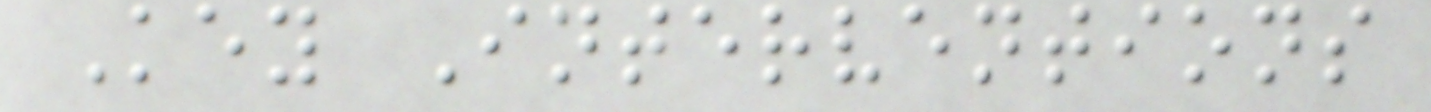Key Interventions
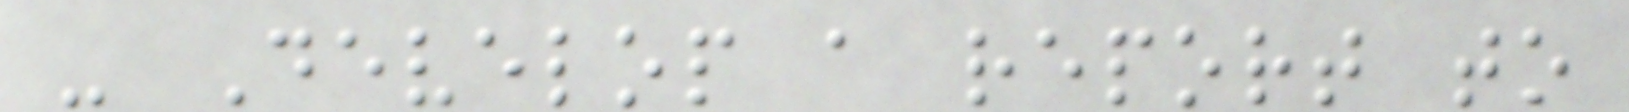- Develop a report to
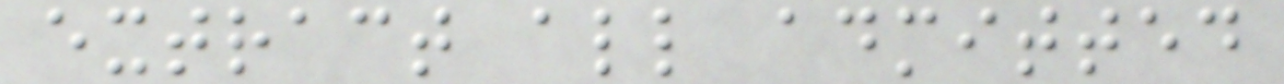extract all admitted
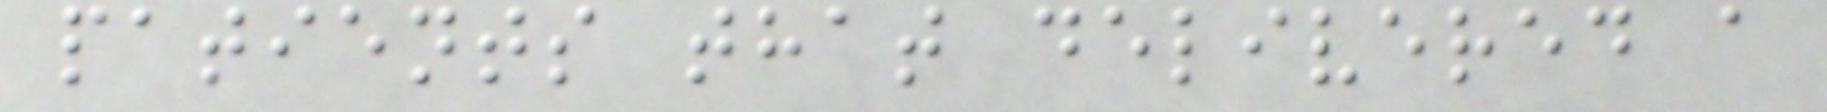patients that delivered a
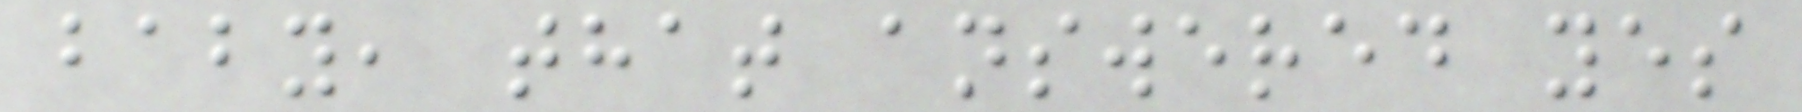baby, that answered yes
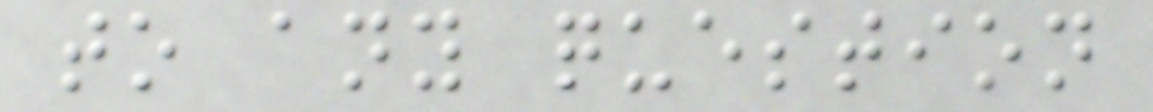to any question
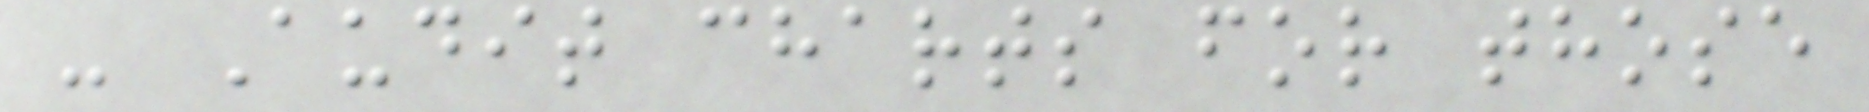- Audit charts for those
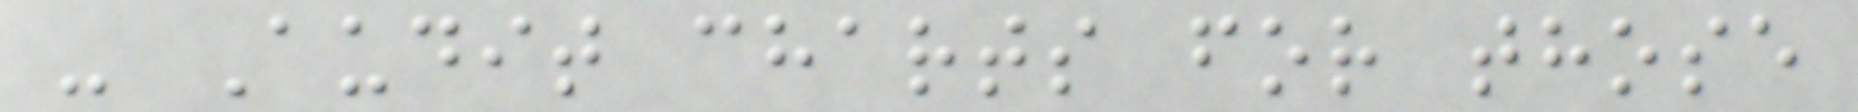- Audit charts for those
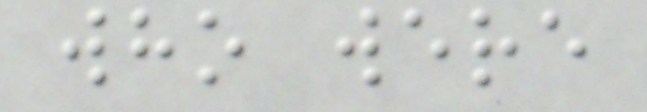who were
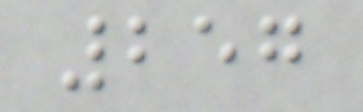257
